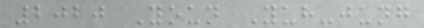2020 Youn Yuh-jung
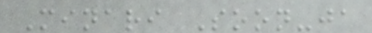Minari Soon-ja
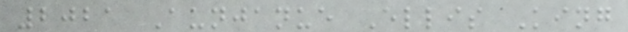2021 Aunjanue Ellis King
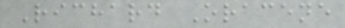Richard Oracene
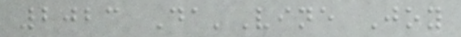2023 Da'Vine Joy
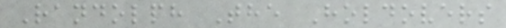Randolph The Holdovers
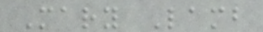Mary Lamb
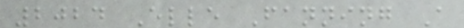2024 Elle Fanning A
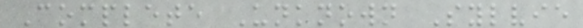Complete Unknown Sylvie
